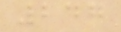247
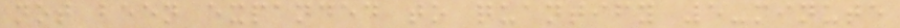not been expanded to quantify 5-minute
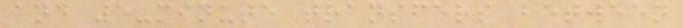and 5-minute transfers between
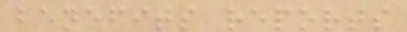benefits reports
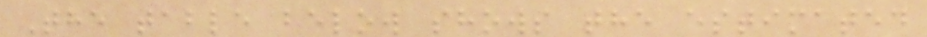The table below shows the estimated
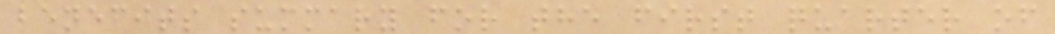benefits summary for the first quarter of
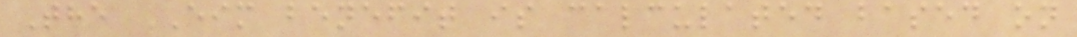The EIM benefit is calculated based on
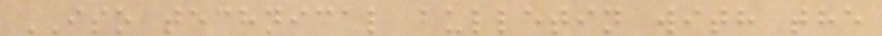ISO technical bulletin with the
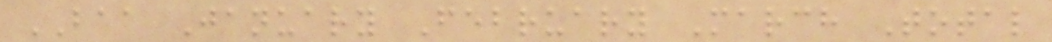BAA January February March Total
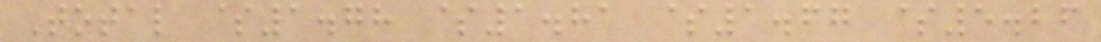Total $1.78 $1.81 $1.67 $5.26
